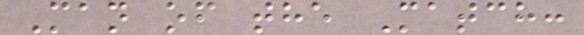Man of the Match:
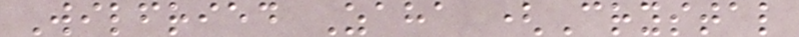Wilfried Zaha (Crystal
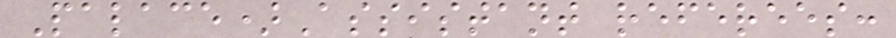Palace)Assistant referees:
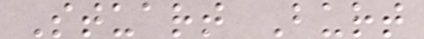Stuart Burt
